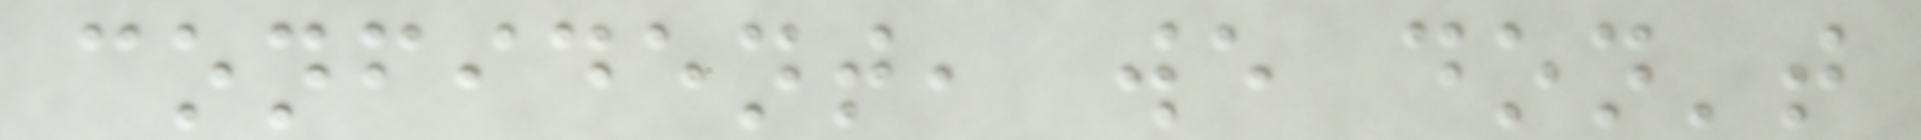confident, we don't
